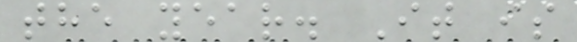the year. It is
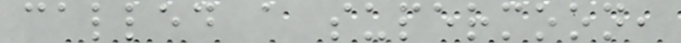called a supermoon,
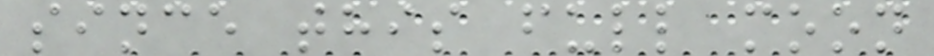since this full moon
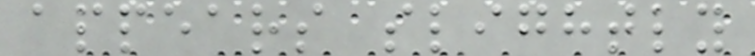appears slightly
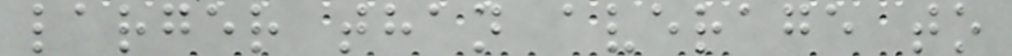larger than average to
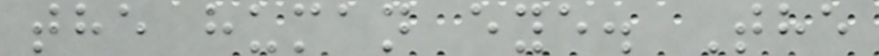the human eye. The
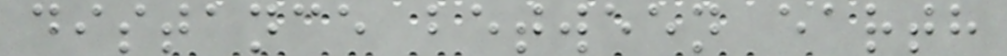distance between earth
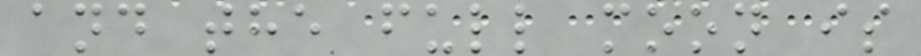and the full moon is
